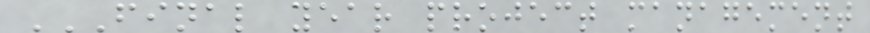FINAL YEAR PROJECT MANAGEMENT
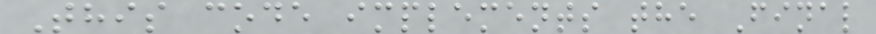This code implements the Final
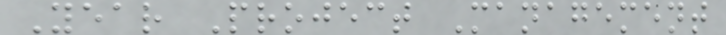Year Project Management
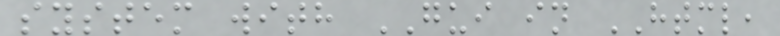system with GUI in HTML,
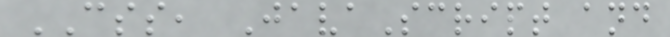CSS, JavaScript and
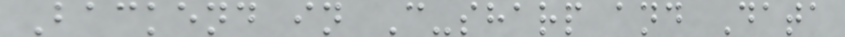Backend in C-sharp and Data
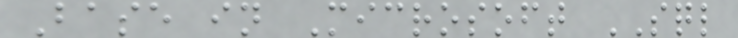Base in Microsoft SQL
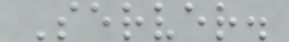Server.
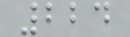224
